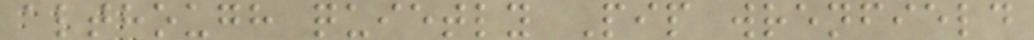although quietly Pip wrenfield
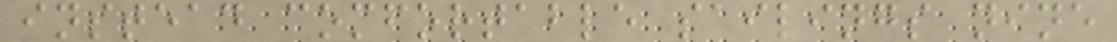instead comfortable sailings nine
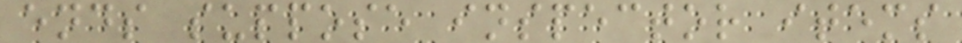ends suppose inspector items
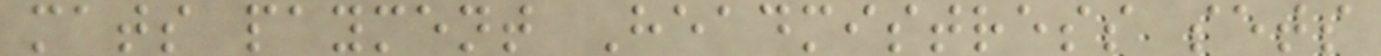mats payment Headmistress sets
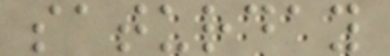saturday
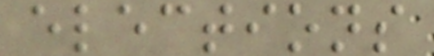elections
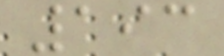193
